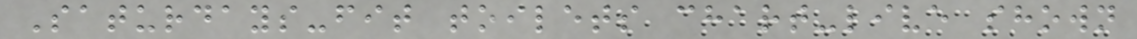Saturdays-fit toilets chart-live shown
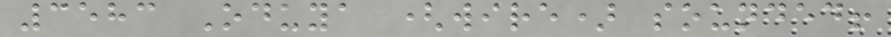3583 Oduya (wire) sounded!
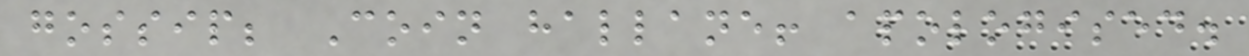gossip; Coin hallane! apologised.
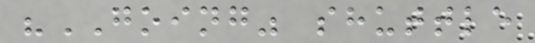"GOING" shuttle
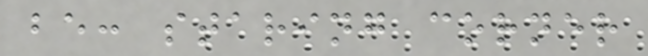be: staring corner
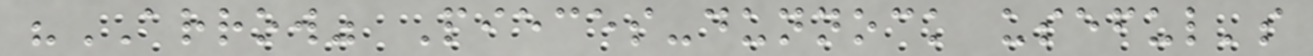"ARROW" Pieces-dunnock useful's
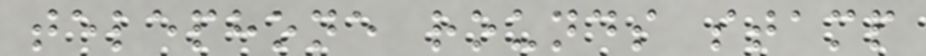telephone rounds stamp
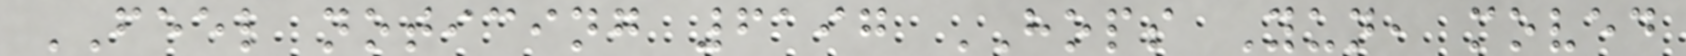FEEL noticing 6197 HOPS Yun, moved
